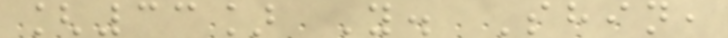[33] Y. Shin,
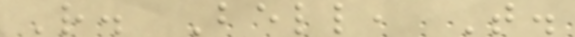R. Bell, T.
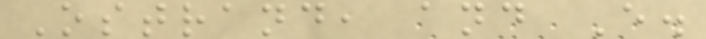Ostrand, and E.
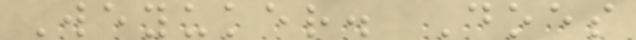Weyuker. Does
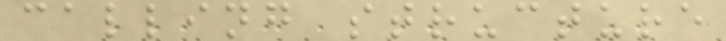calling structure
